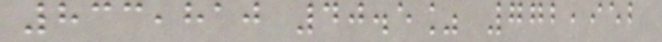833,810 40.5% 772,952
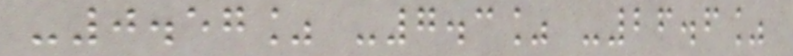-0.57% -7.3% -26.6%
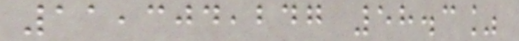11,304,247 58.3%
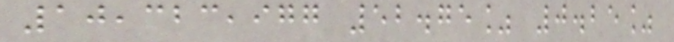10,323,977 52.75% 0.25%
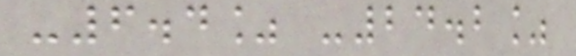-6.4% -24.2%
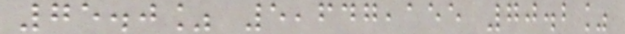75.0% 5,647,155 70.2%
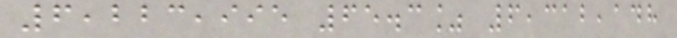6,223,995 65.3% 6,312,148
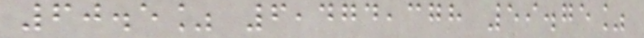60.5% 6,474,378 59.75%
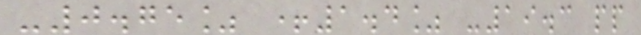-0.75% +1.4% -19.3 pp
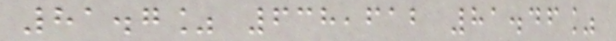81.7% 638,612 81.46%
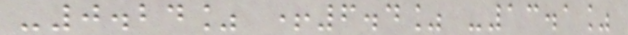-0.24% +6.4% -13.1%
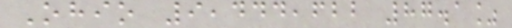Ohio 9,444,622 87.1%
